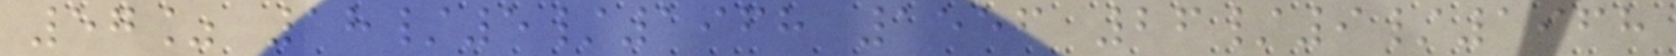57% 18/5/1968 1556 26/9/1968
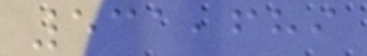531,689
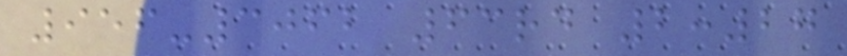956-3062 63rd 2:27
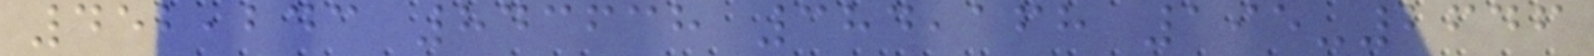452,243 843638 384,168 195-2646
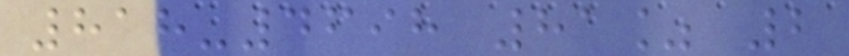818-4698 81% 2
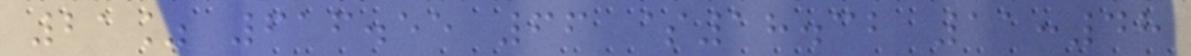21% 616.55 66 $18.32 11:48
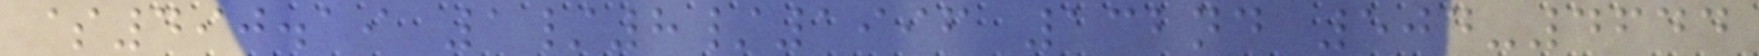$490.19 1/8/1996 132nd 504-4644
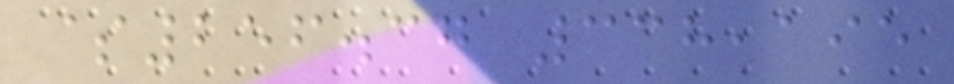$256.37 338,195
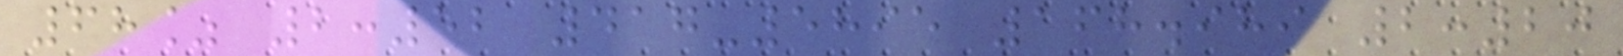68% 2:52 417-5895 168.989 2:20
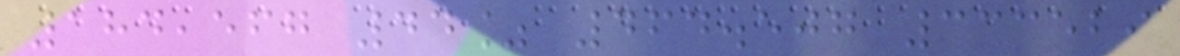184,567 44% 464.507 333529
